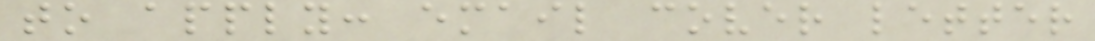to apply: email cover letter
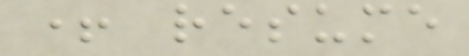+ resume
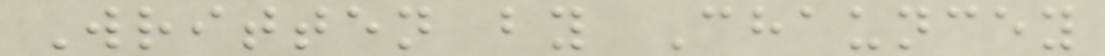Written by Chauncey
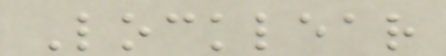Locklear
